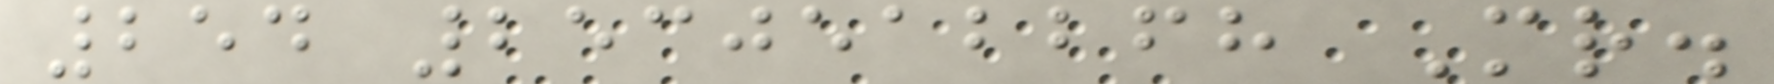254 2530512268 Mr.
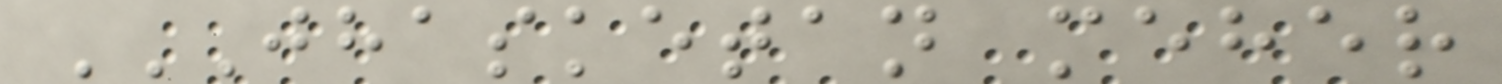JHASKETAN MEHER
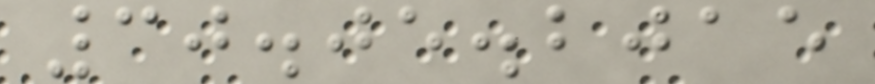30.05.2015
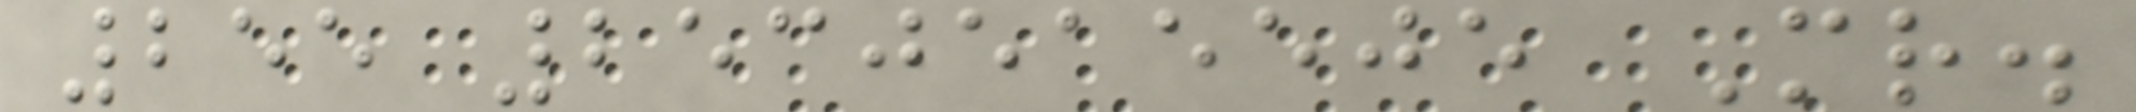255 2530515505 Mr.
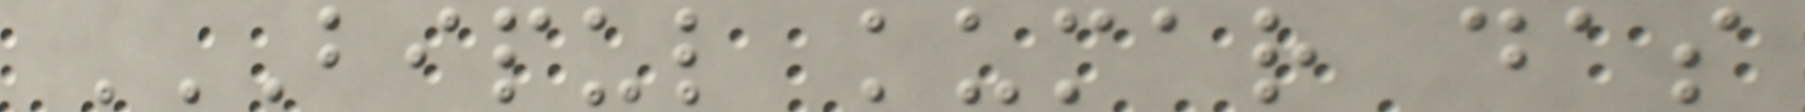BIPUL KUMAR DAS
